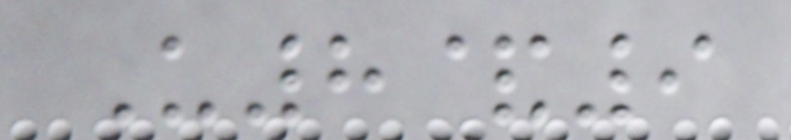U8&9
